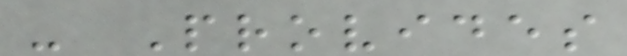- Provides
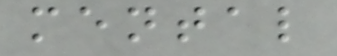mental
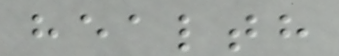health
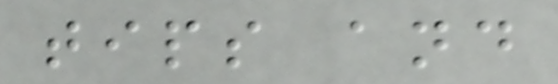tips and
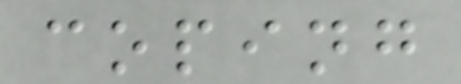coping
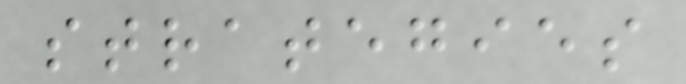strategies
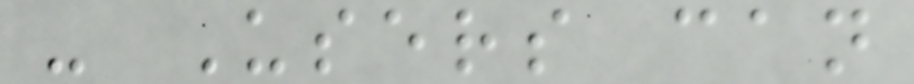- Users can
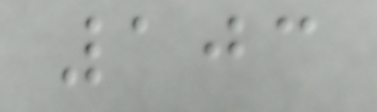103
